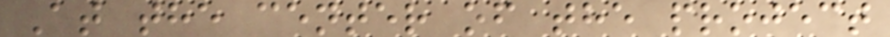At the center of the project
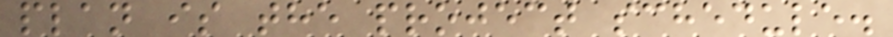plan is the project schedule.
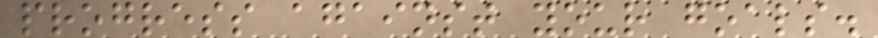progress against your goals.
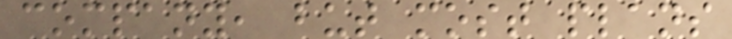company, but most plans
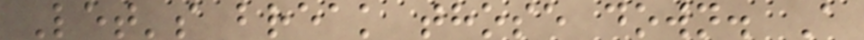Let's break those down. A
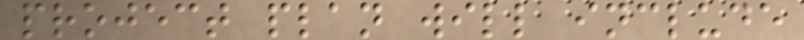project plan will include
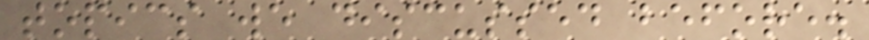topics we discussed before.
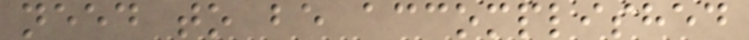need to be accomplished
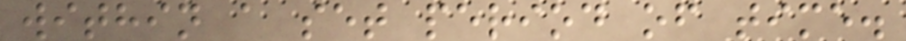within a set period of time.
